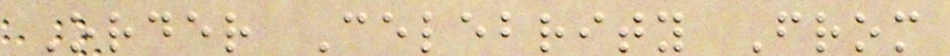Order Celebrity From
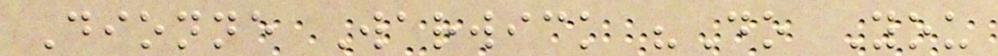Dionne Warwick "Do You
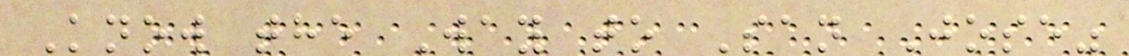Know the Way to San Jose"
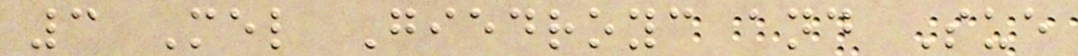3 Mel Giedroyc and Sue
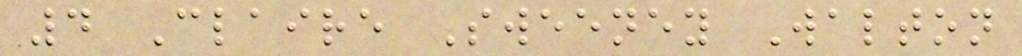4 Claire Sweeney Walton
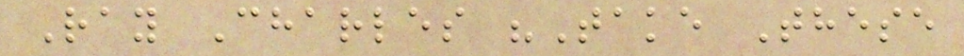Ray Charles "Take These
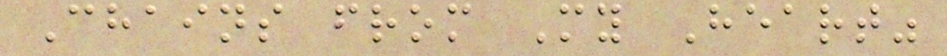Chains from My Heart"
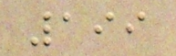199
